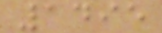1495
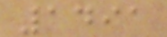1491
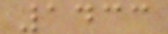1433
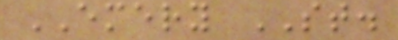EMERY ST.
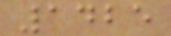1425
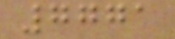7771
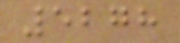5278
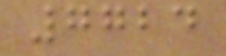7724
